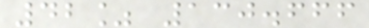42% 130.666
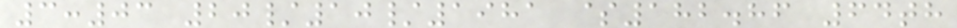3:03 20/10/1981 $182.86 64th
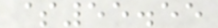$55.55
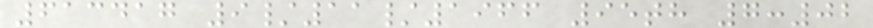613417 9/11/1966 95th 7:02
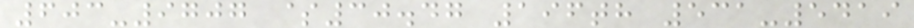603-9707 $30.47 196th 531-5419
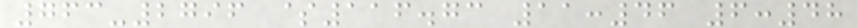763-2796 $116.73 11:46 6:48
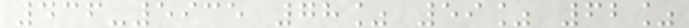436-5935 78% 59% 62%
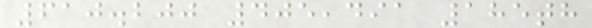610.200 405,491 185th
